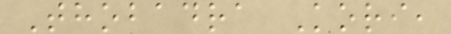Thobadra Kori,
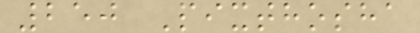250 Pixthosha
